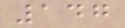147
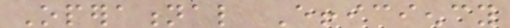Operational Efficiency
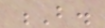B.
